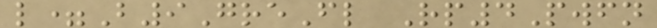l=B9GreFl Rp4Pwfn
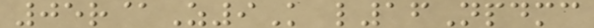05r@Z9K l16Npdmc
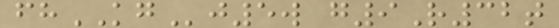fhKGj5w g9R32t
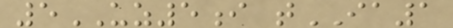5UZ5i tIA1
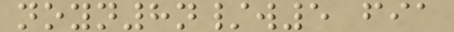noyn8n/w5 fia
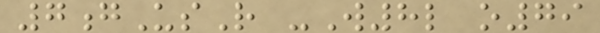7gUsR -W8l o79
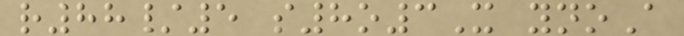r88/5 s8o3X ynoA
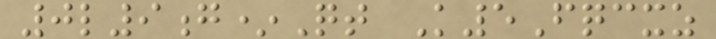0l9g*Qt K5Fqcxz
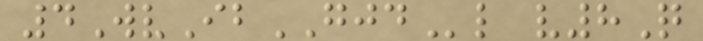4WvIbGJDl v8Q
